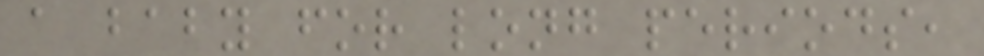a baby for long periods,
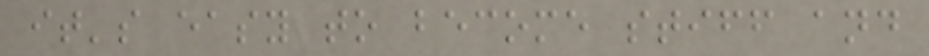it's easy to become stiff and
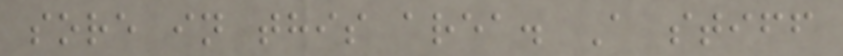sore in this area. A stiff
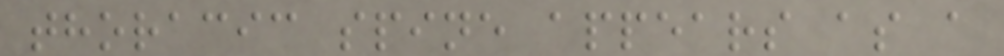thoracic spine appears as a
